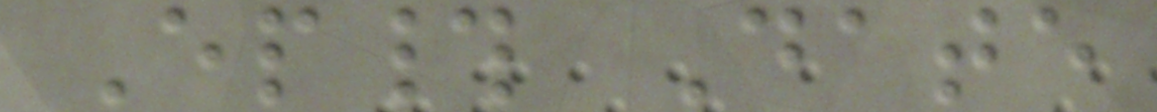Ep# Date
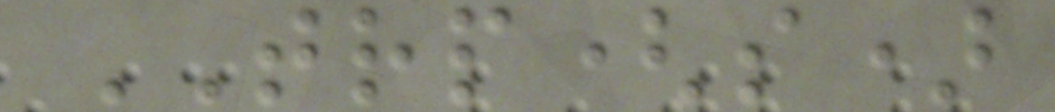TRP(s)
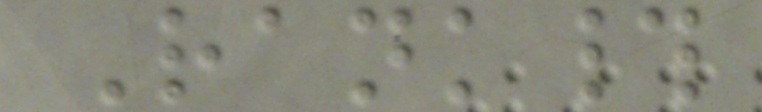Rank#
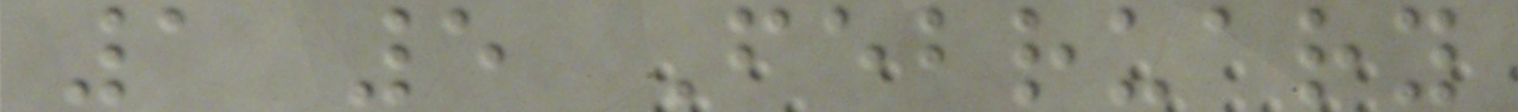1 5 February
